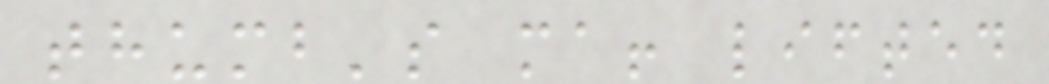thumb's ma! lifted
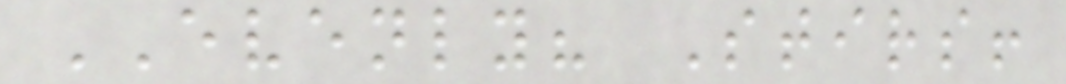EVENLY? Stirs!
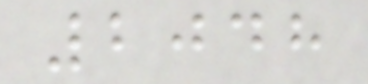2048
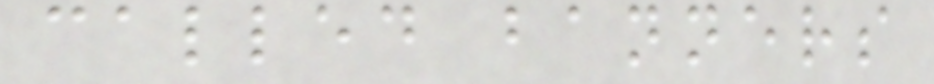called banners
